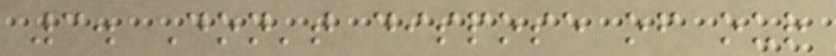3. Don't dispose of our
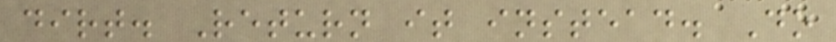dirt. Return it instead. Do
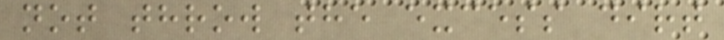not throw the excess dirt
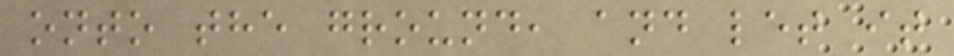onto the ground, and let it
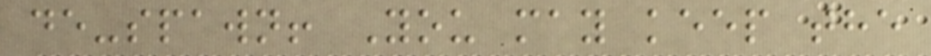de-spawn! You may keep the
